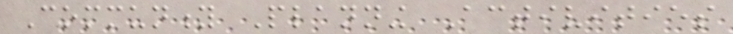Community Planning Activities
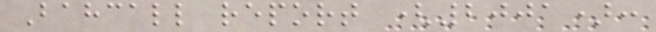Bahcall report (2001):
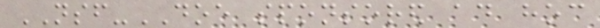NSF-DOE sponsored ad hoc
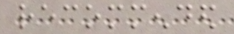recommended
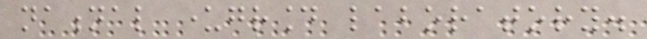national underground laboratory.
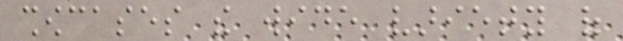showcases the wide variety of
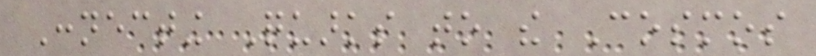Connecting Quarks to the Cosmos
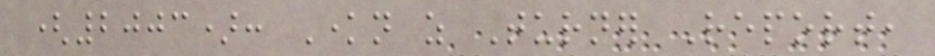(2003): Known as Turner Report,
